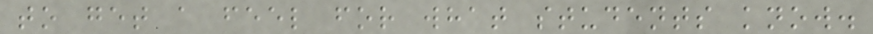to get a feel for what students know.
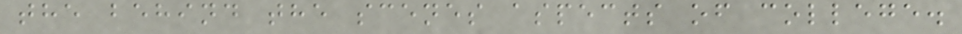the behind the scenes aspects of college.
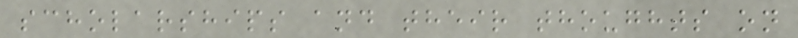scholarships and their thoughts on
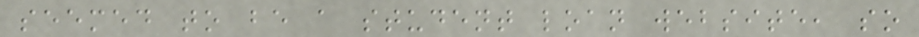seemed to be a student loan website, so
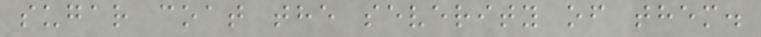sugar coat the severity of them.
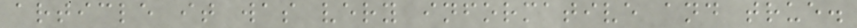article it was very informative and true.
